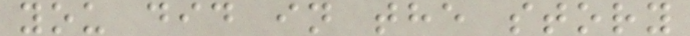you did in the story
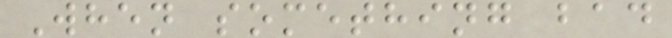When something bad
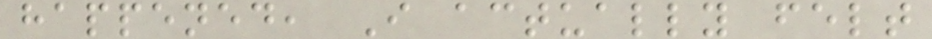happened, I actually felt
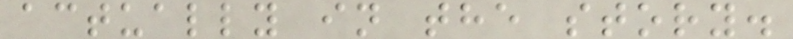actually in the story.
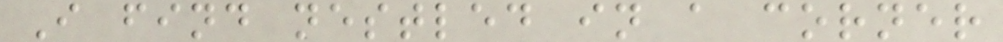I find nestled in a corner
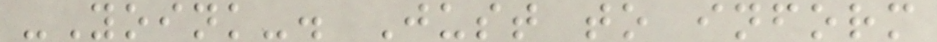-Yoink-. Just to inform
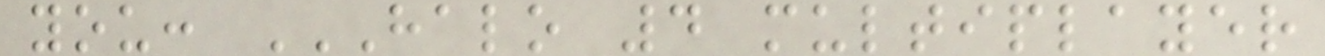you: HALO 4 MULTIPLAYER
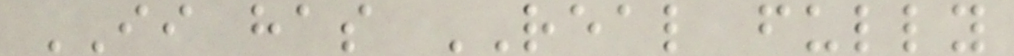II has REAL fully
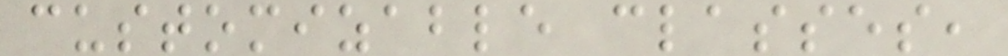customizable classes,
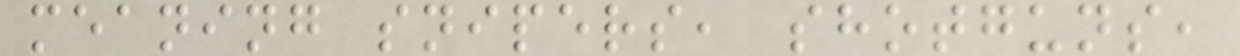meaning snipers, shotguns,
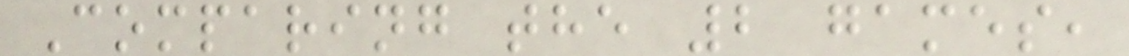Comparing the 2 games,
